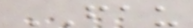FAU
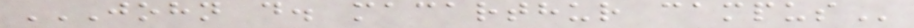JOHN D. MACARTHUR CAMPUS
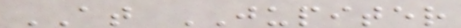AT JUPITER
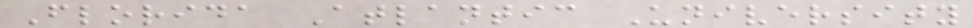Florida Atlantic University
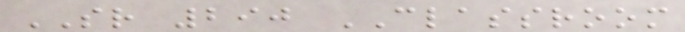SR 290 CLASSROOM
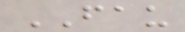FAU
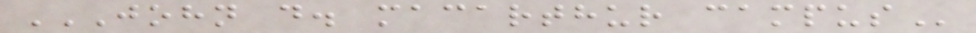JOHN D. MACARTHUR CAMPUS
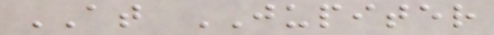AT JUPITER
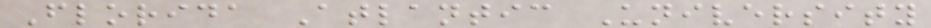Florida Atlantic University
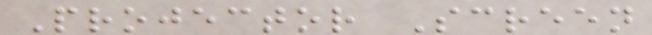Projector Screen
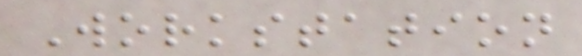Workstation
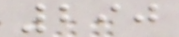290
